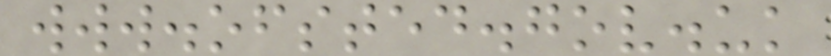www.ofsted.gov.uk
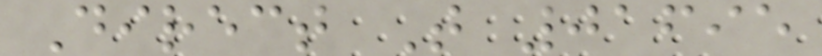Direct T 01695
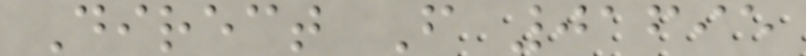Direct F 01695
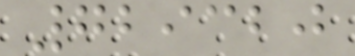729320
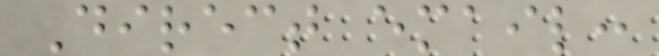Direct email:
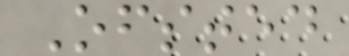Ofsted
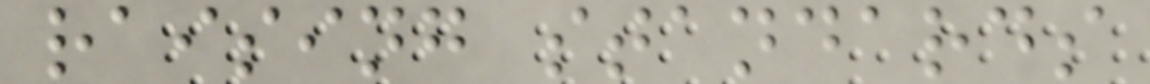raising standards
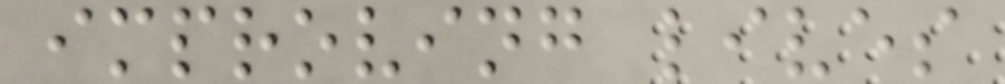improving lives
